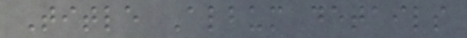Title Album details
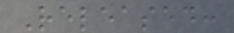Released:
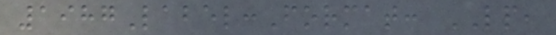1987Label:Format: LP,
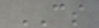CS
